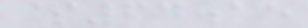$64.15
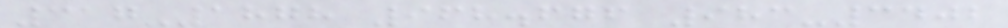317-1878 968.676 983-3402
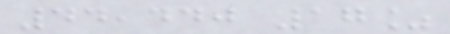44,440 17%
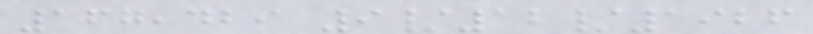167,429 9/12/1926
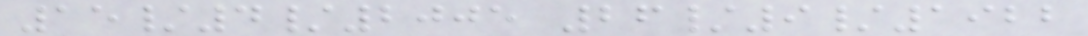15/4/2005 26/9/1922
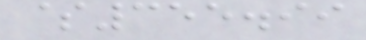$355.99
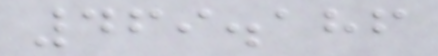469.186
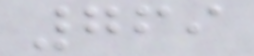769
